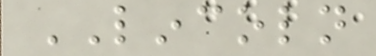LINCOLN
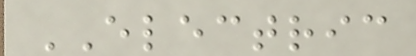ELECTRIC
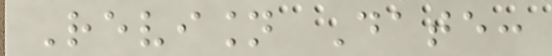Revision Date:
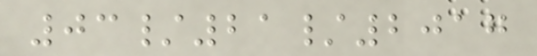03/21/2017
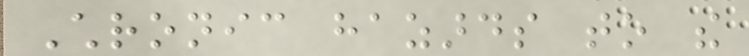Chronic hazards to the
